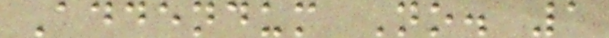Addendum No. 1
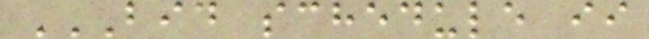BID SCHEDULE II
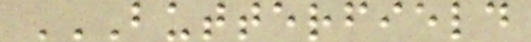BUTTERFIELD
